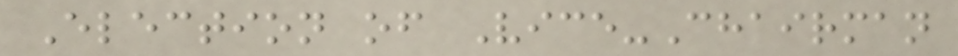Election of Vice-Chairman
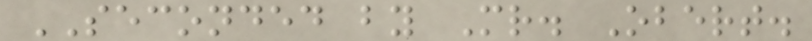SECONDED by Mr. Obert.
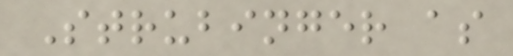Strubinger as
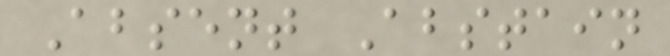Absent Abstain
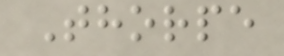Thorpe
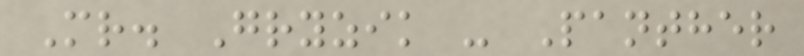Mr. Gryzik - Panther
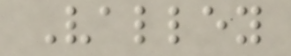Valley
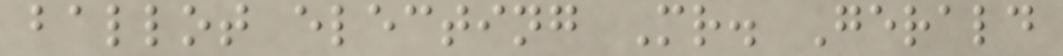ballot electing Mr. Gerald
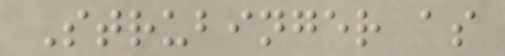Strubinger as
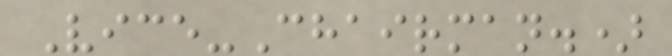Vice-Chairman.)
